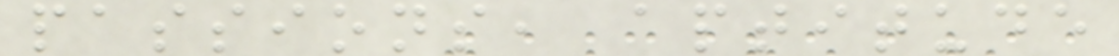passions, aptitude
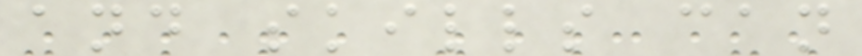and skills can
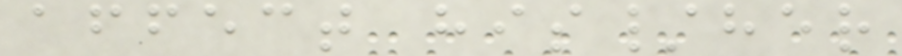affect his/her
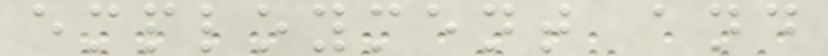employment and
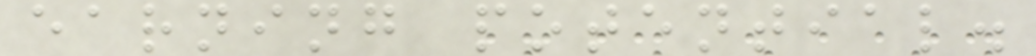earning potential.
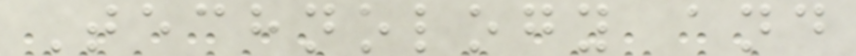Technology and
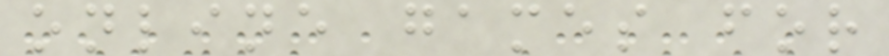online games for
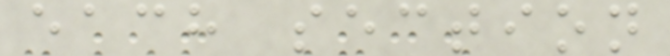each section
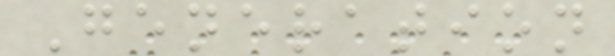Generation
